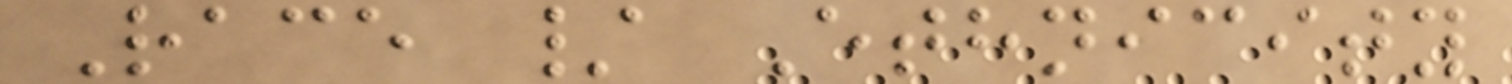Race / Ethnicity
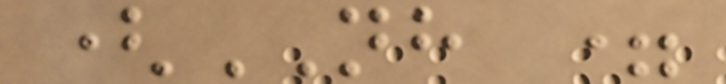(NH =
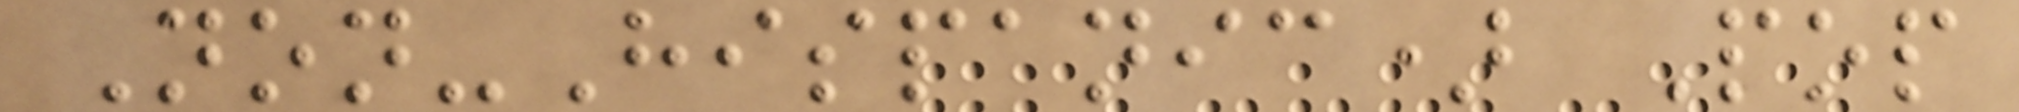Non-Hispanic) Pop
